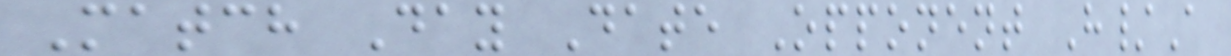Match Day Date Opponent H/A
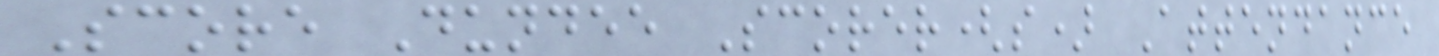Score Dundee Scorer(s) Attendance
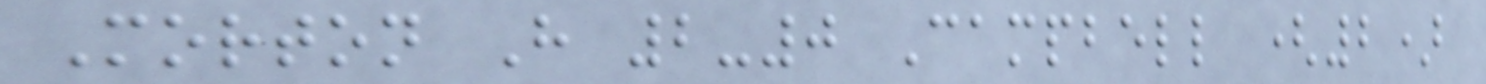Morton H 2-0 Campbell (2)
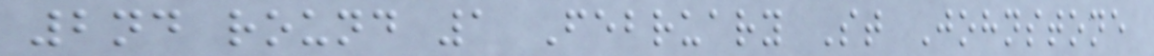2nd round 1 February St Johnstone
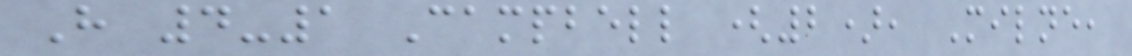H 4-1 Campbell (2), Milne,
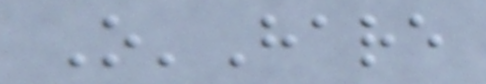O'Hare
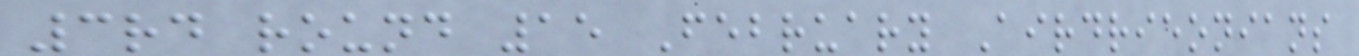3rd round 15 February Airdrieonians
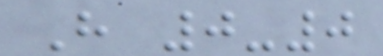H 0-0
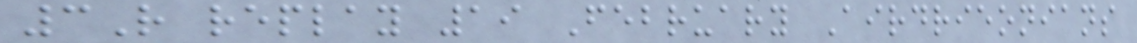3R replay 19 February Airdrieonians
